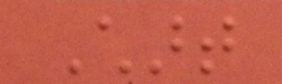Chart
